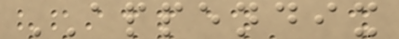APPENDIX
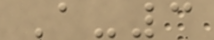A-3
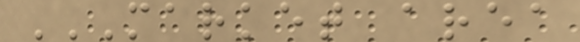MARKET AREA
